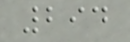294
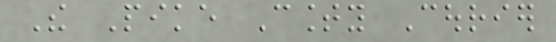The Pike County Courier
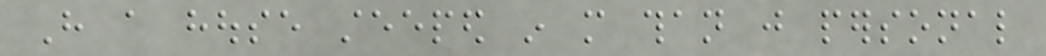Have a house steeped in more than just personal
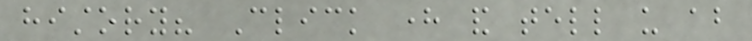history? Click here and tell us about
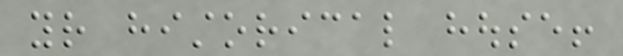your historical house!
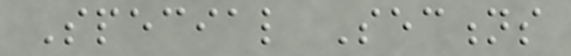Special Sections
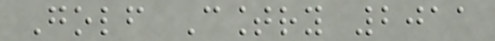Golf Country 2011
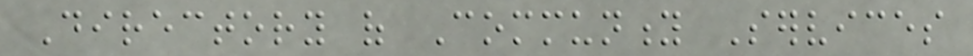Directory of Community Services
